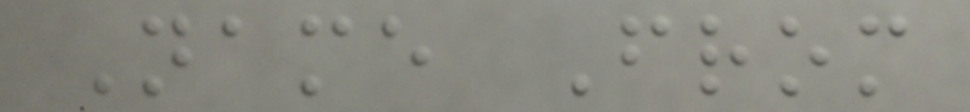Name From
